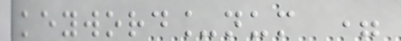keyword_num =
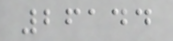26144
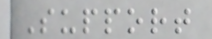Support
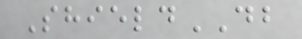ShieldDB
